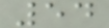54
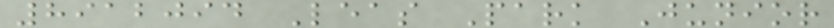8912094 Leas Park Junior
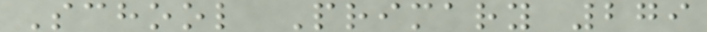School Primary 279
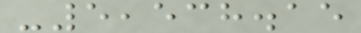-5,538.15
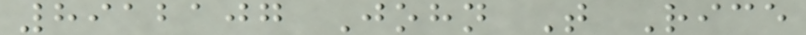8912107 John T Rice
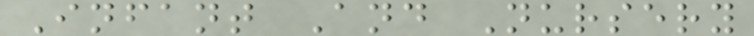Infant And Nursery
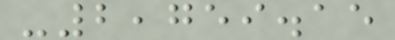-2,759.15
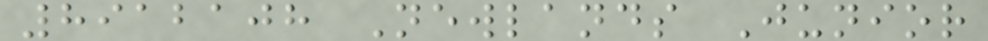8912108 Newlands Junior
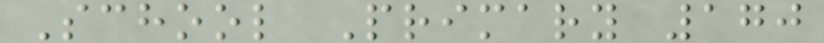School Primary 170
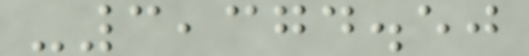-3,374.50
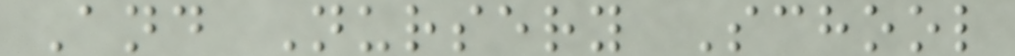And Nursery School
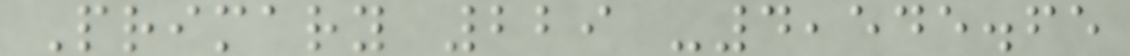Primary 229 -4,545.65
